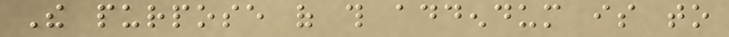The purpose of this addendum is to
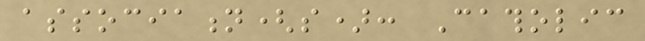association(s): Catholic
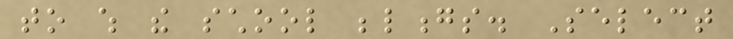to which the school belongs. Select
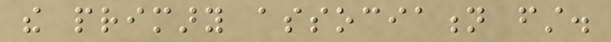the primary association first.
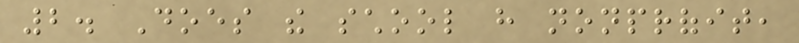2. Does the school have nonprofit,
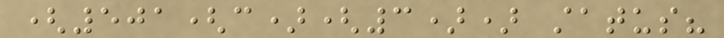(501(c)(3)) status?
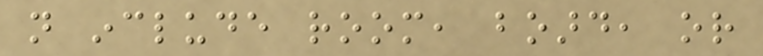not include room, board, or
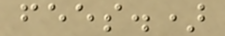fees.)
